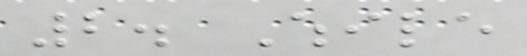2. While
